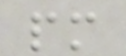pm
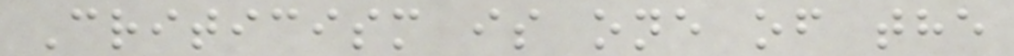Criticism is one of the
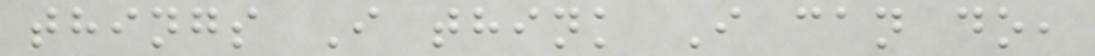things I think I can do,
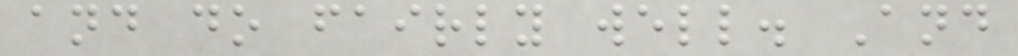and do fairly well. And
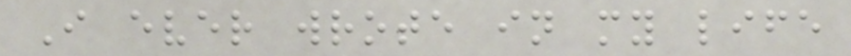I ever wrote in my life
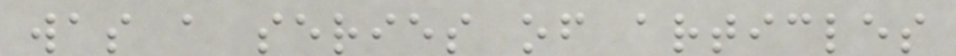was a series of articles
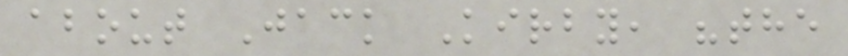about Jack Kirby, "the
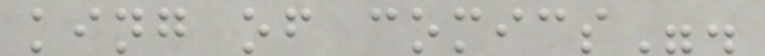king of comics".
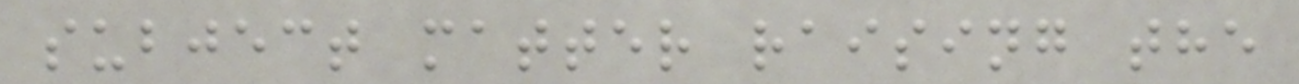subject matter raising the
